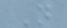N
